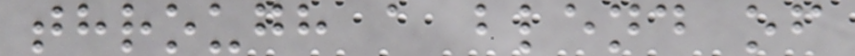through a blend of
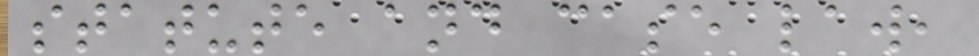statute and case law,
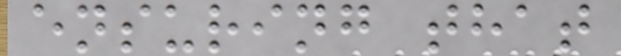ensuring that
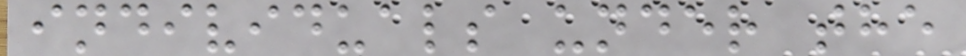individuals under the
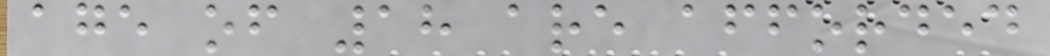age of 18 are afforded
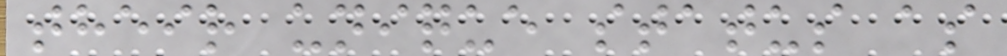their unique status as
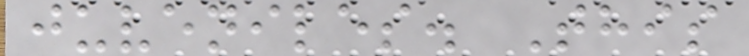juveniles. This
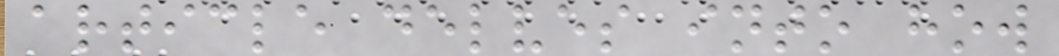article delves into how
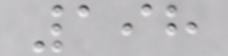198
